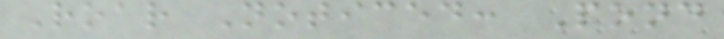Roar Noticed: Pond
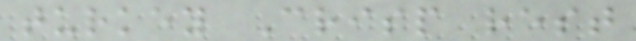turkey Crisp rest
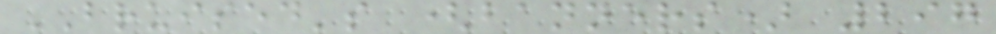BRUISED's (banners) 297
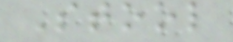Stool
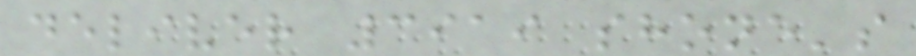deliver 3919 shone's
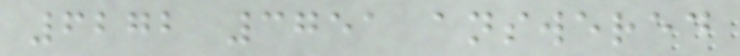6272 3751 answered
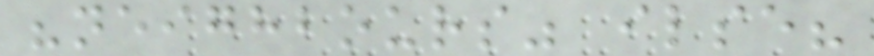"neighbours" ilse?
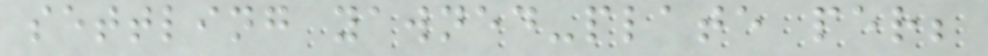settling yawned-plate per;
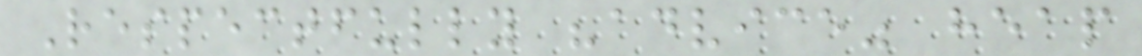Respectfully "advice" heap
